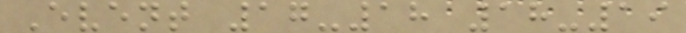Event 17-18 18-19
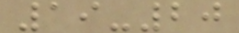19-20
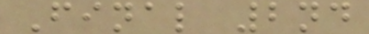Final 2nd
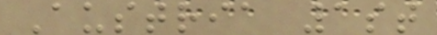Austria 1st
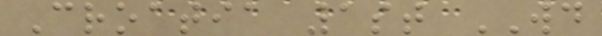Croatia 1st WD
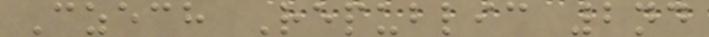Czech Republic 2nd
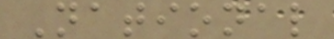National
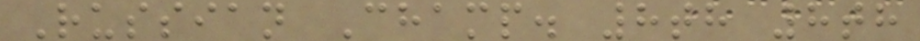Russian Champ. 8th 8th
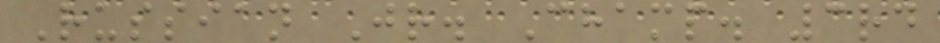Russian Jr. Champ. 3rd
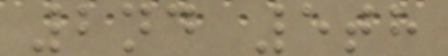2nd 5th
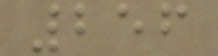256
